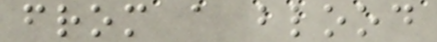from a blood
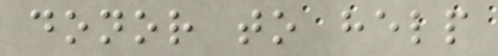donor to help
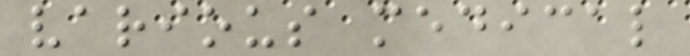various medical
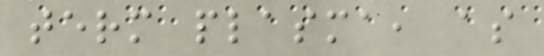term plasma, as
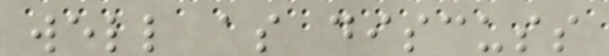well as discuss
